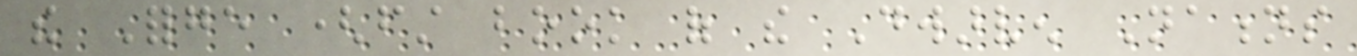the Forge (first book of the Dwarven Nations
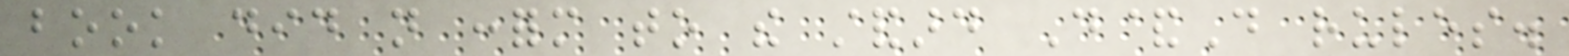book did not conform to the standard D&D rules.
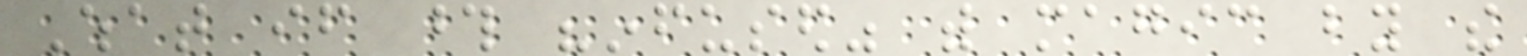What if those "infused" with magic by the
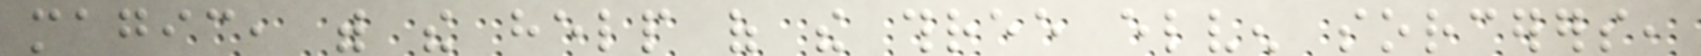magic, with the help of the three elven sorcerers,
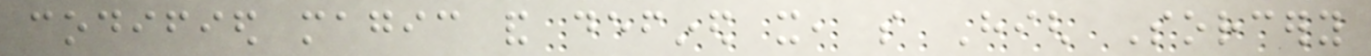codified magic and defined it, so High Sorcery
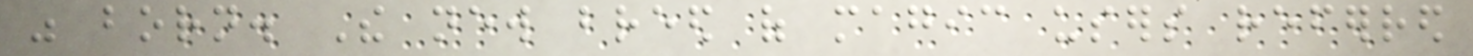was born. The new breed of magic users referred
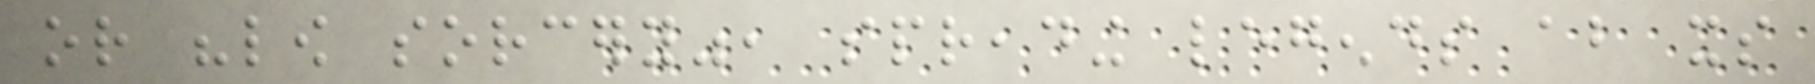or "low sorcery", spreading legends about its
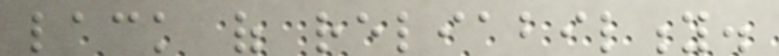lack of reliability.
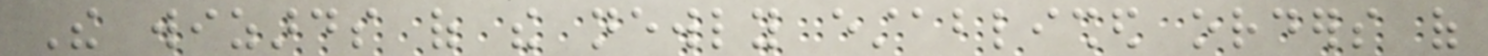The wizards of the newly established orders of
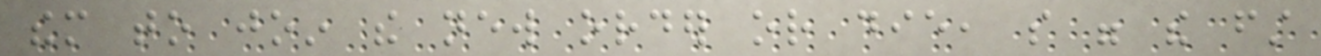them to join the new order or die, so were the first
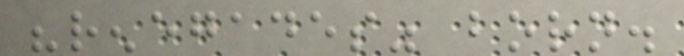"renegades" born.
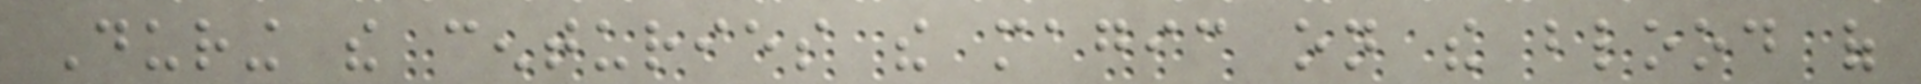During the centuries the magic on the blood of
